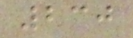230
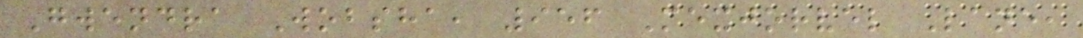Gwendra Wobsha, 956 Mexjorvel Lane,
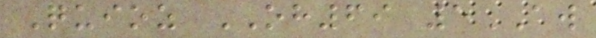Quioz OH69 5AW
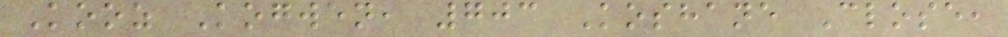Kooz Kogwen, 703 Koshane Close,
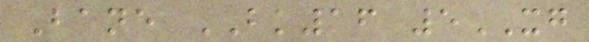Bane BK16 5XG
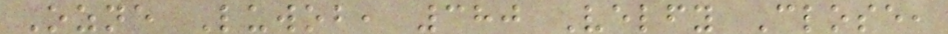Ozne Luwob, 380 Velfy Close,
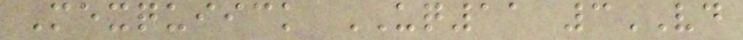Mexquiick UQ11 3VD
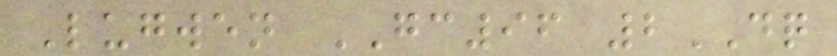Lugwen GC96 2DQ
